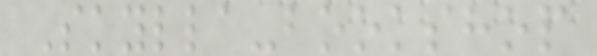Skylla-bookshop
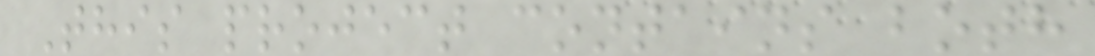This project contains both
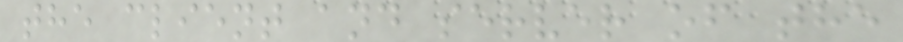the client and server of the
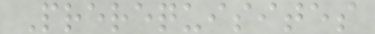Prerequisites
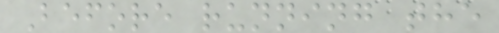Before running the
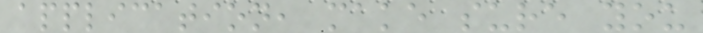application, make sure you
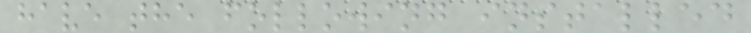have the following installed
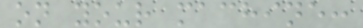on your machine:
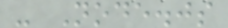- Node.js
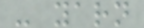- yarn
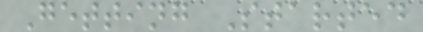Getting Started
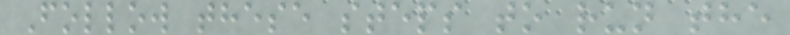Follow these steps to run the
